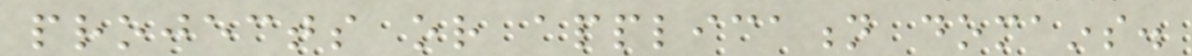projects or application domains.
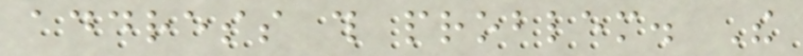address this problem. The
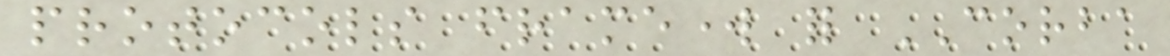protocols framework for CORBA
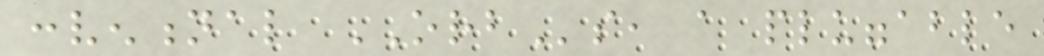conventional ORBs, a pluggable
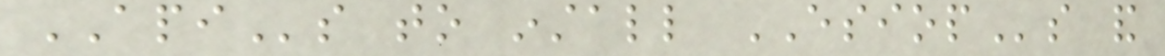APIs to install ESIOPs and
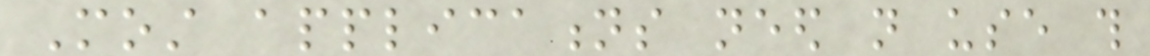Most applications need not use this
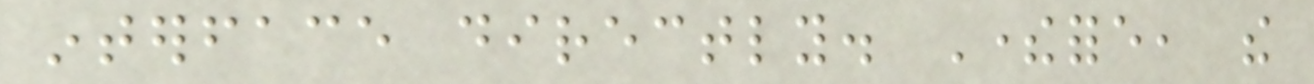interface directly. Therefore, the
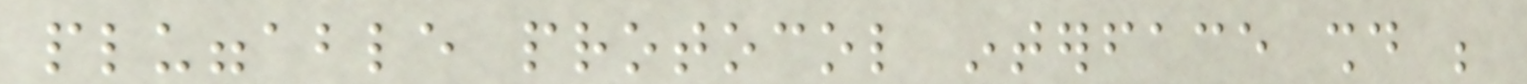pluggable protocol interface should be
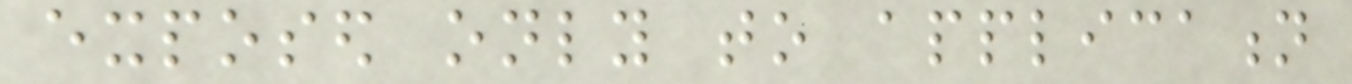exposed only to application
